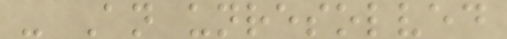- An unresolved
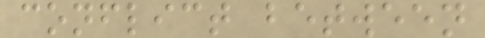conflict between
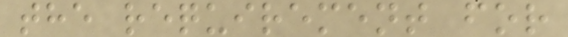the requirement for
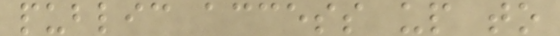public access up to
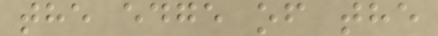the edge of the
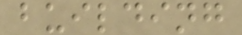building
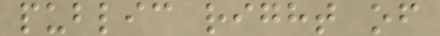public right of
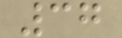37
